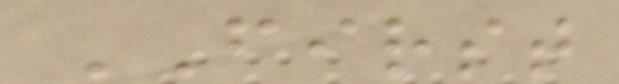FIRST
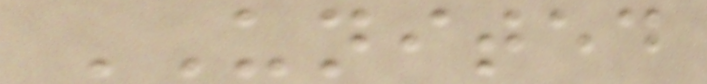UNITED
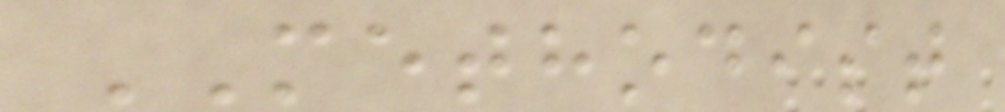METHODIST
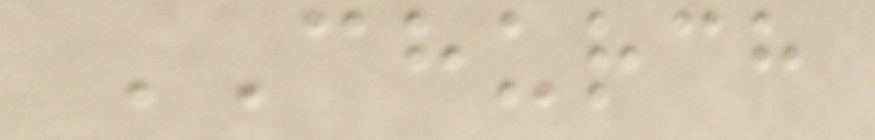CHURCH
